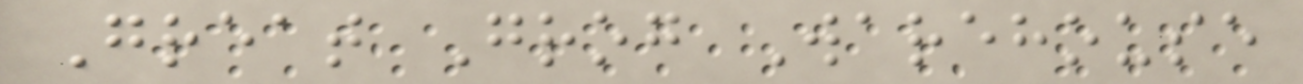Great Grog Warehouse
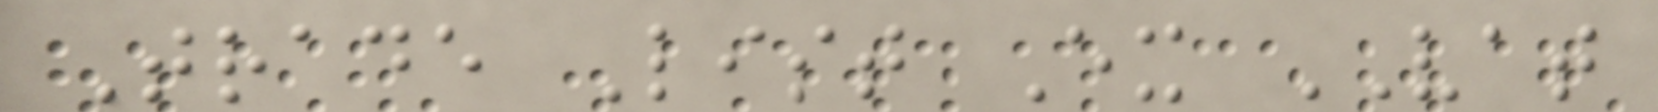Trade List Ex VAT
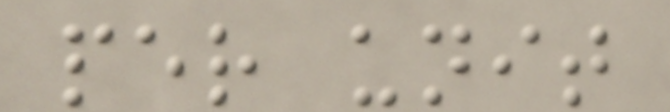per unit
